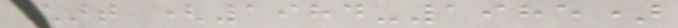Chart (1984-1985)
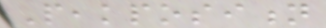Peakposition
